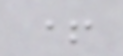+
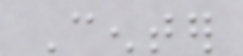Center
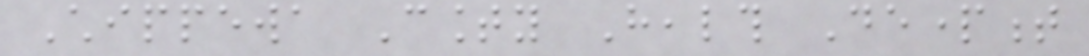Chippewa County Health Department
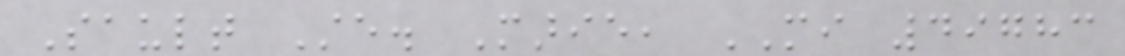Sault Ste. Marie, MI 49783
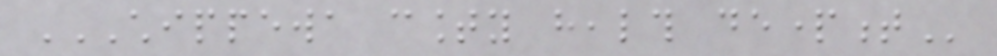CHIPPEWA COUNTY HEALTH DEPARTMENT
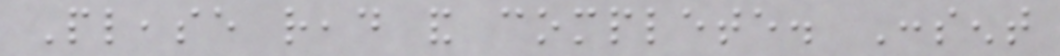Please read and complete. Consent
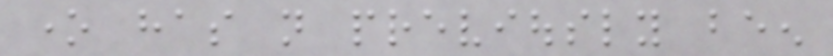one has not previously been
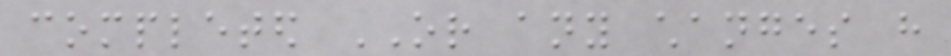completed OR any changes have
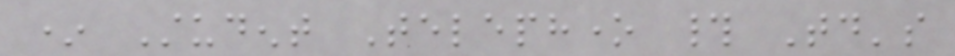* Student Telephone # Today's
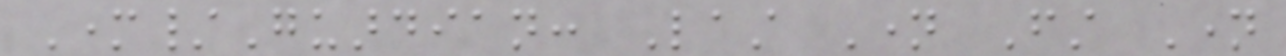Mother/Guardian: Last Name First Name
